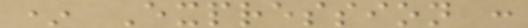* Expression :
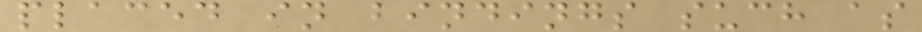placed in bindings such as
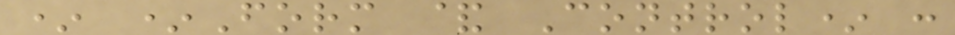* *Form & Control* :
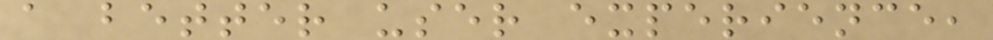a better user experience,
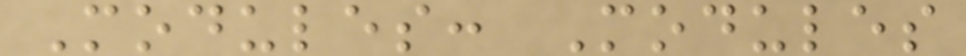Modules: Modules
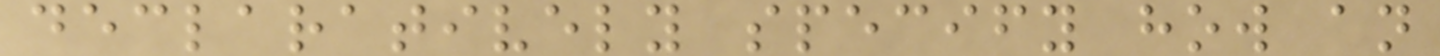declaratively specify how an
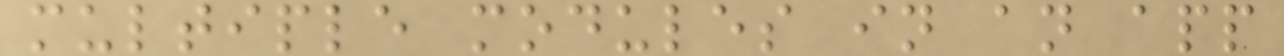multiple modules in an app
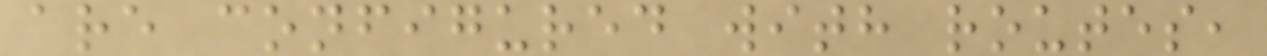are configured with routes,
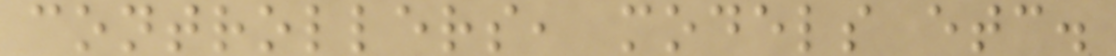controllers, models etc.
